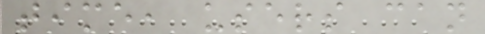time, users can
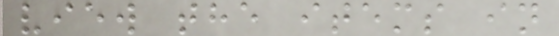view the items in
